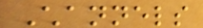Channels
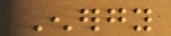Energy
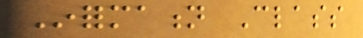Information Class
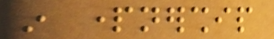in partnership
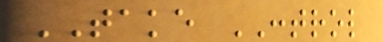TAKE CONTROL
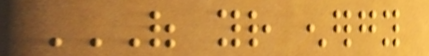OF YOUR ENERGY
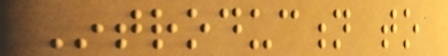Introduction to
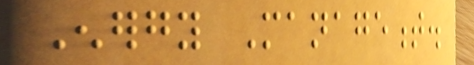Energy Management.
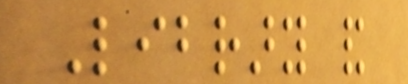Library and
